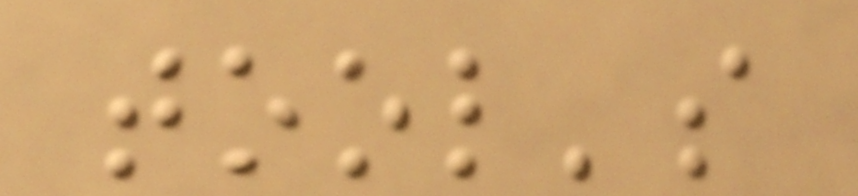tool's
